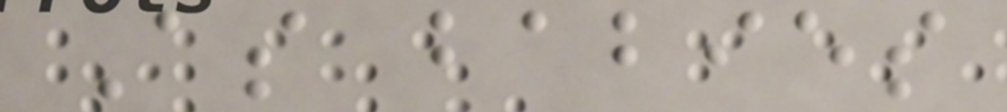As babies
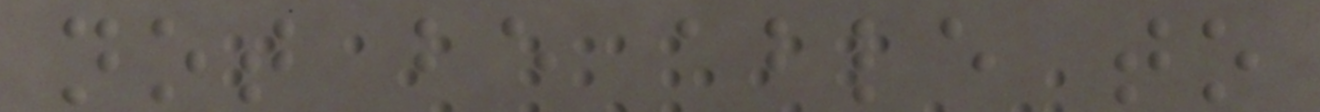not be able to
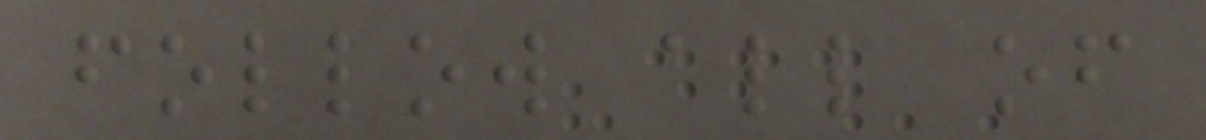follow all of
